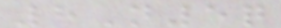8N5q
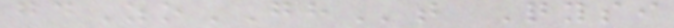gdZoGHt Qysi
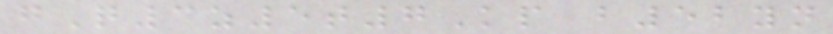gQ3z5t7Kp b52yn
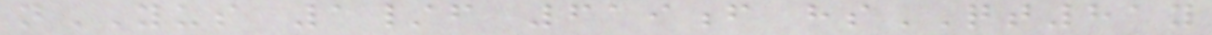nYUS 1/f 619f hsQT81y
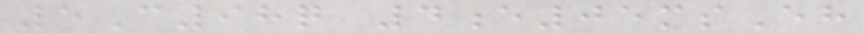5C98q 4e05msEh
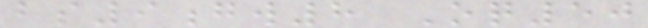bs9gw8 Oq50
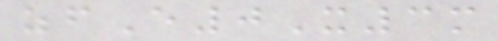zfE0X3m
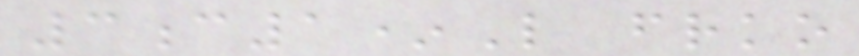3c1*L frko
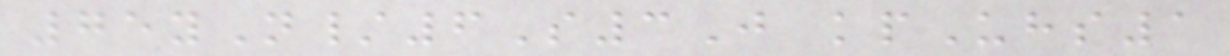75yN/6S3J kpUhs1
